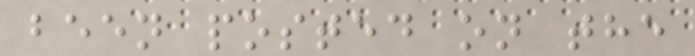been posted on the
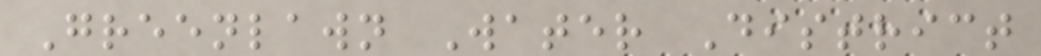Greenlawn Water District
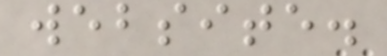website.
